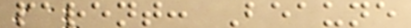parent: Beaune
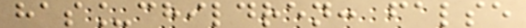has_children: false
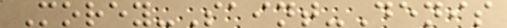Morey-Saint-Denis
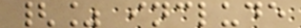{% include
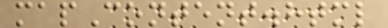mapContent.html
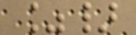%}
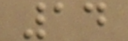14
